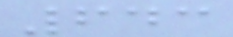643
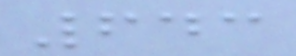643
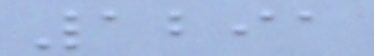1291
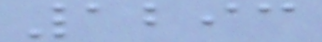1293
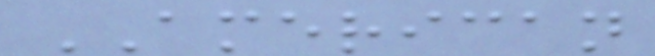AMERICAN
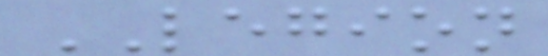LEGION
